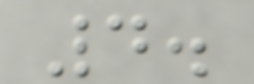4.
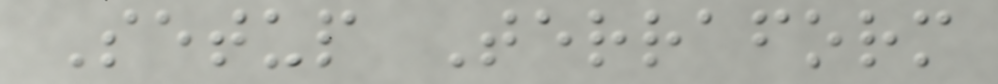Setup Terraform
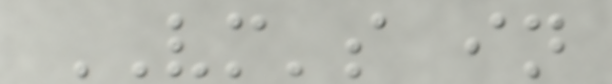VM's in
